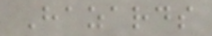Hazards
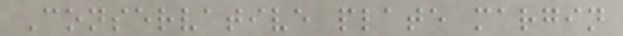Conservative plate margin
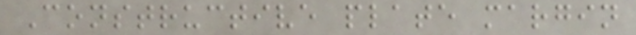Constructive plate margin
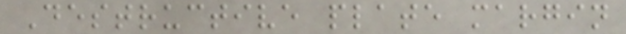Destructive plate margin
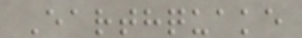Earthquake
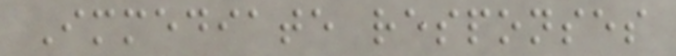Immediate responses
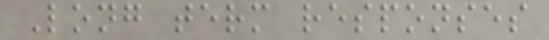Long term responses
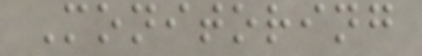Monitoring
